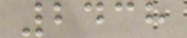2438
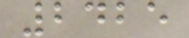2425
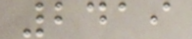2419
